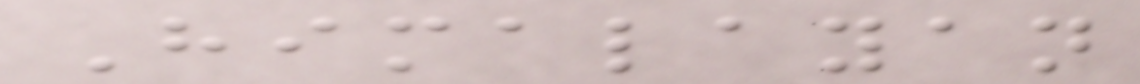Himalayan
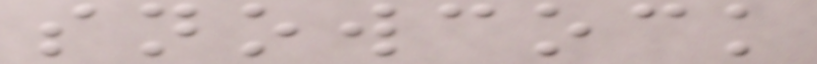snowcock
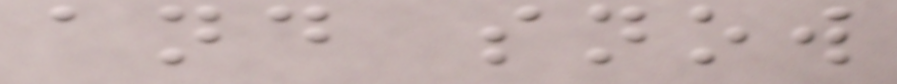and snow
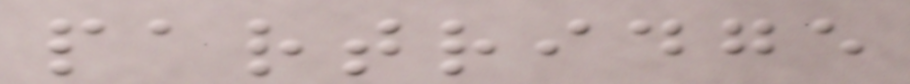partridge
